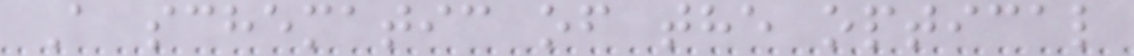A schematic of the optical
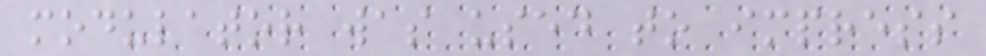modulator was used to impress
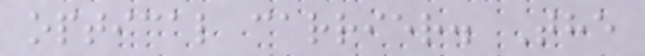optical carrier. The
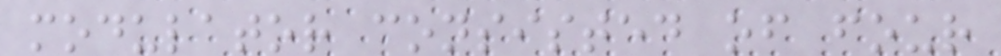modulator consisted of four
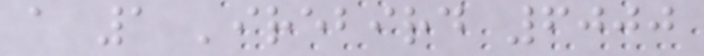a 1 'irebird 6000
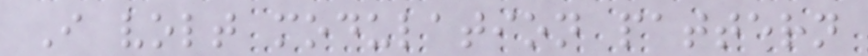I volt modulation pattern
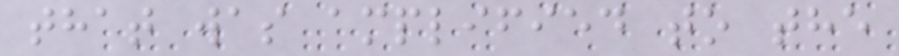that was amplified to the
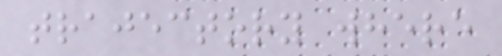trajectory where
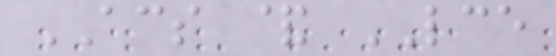ACS & LCE
